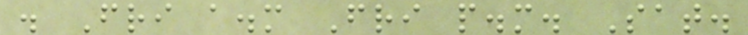. Fri a.m Fri p.m. Sat.
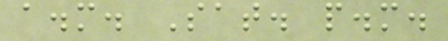a.m. Sat. p.m.
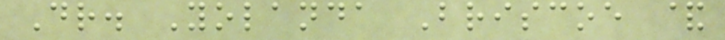Dr. Yolanda Briscoe &
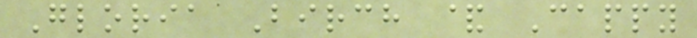Gloria Birch & Cappy
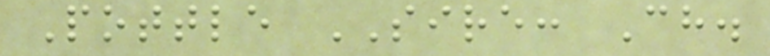Pottle SIRE: Ch.
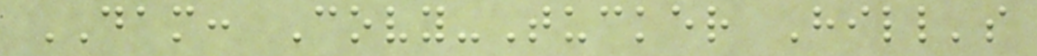DAM: Covy-Tucker Hill's
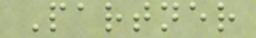Partner
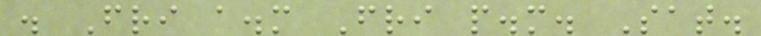. Fri a.m Fri p.m. Sat.
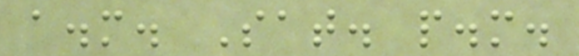a.m. Sat. p.m.
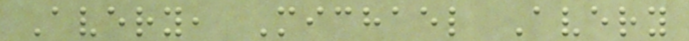Avery, Michael Avery
